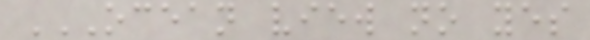OCEAN VIEW NO YES
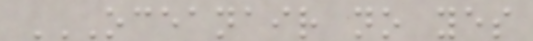OCEANAIR NO YES
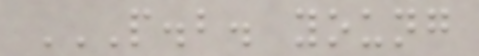P.B. YOUNG
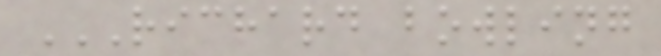RICHARD BOWLING
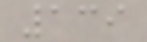139
